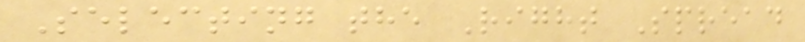Selecting the Right Spread
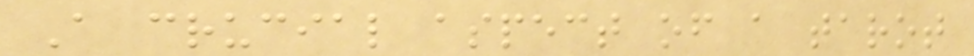A crucial aspect of a tarot
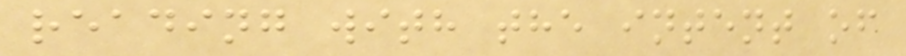reading with the intent of
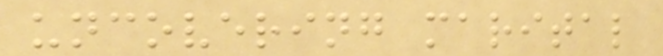uncovering marital
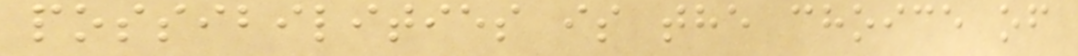possibilities is the choice of
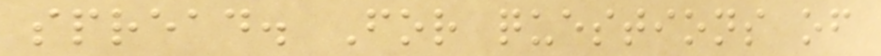spread. For questions of
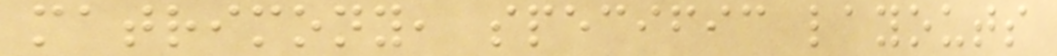matrimony, specific layouts
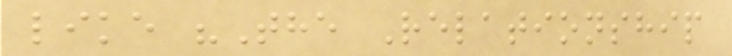like "The Relationship
